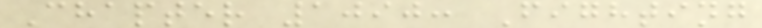Chapter 1090: Fighting
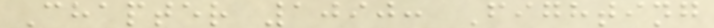Chapter 1090: Fighting
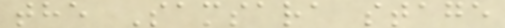the Samsara stage
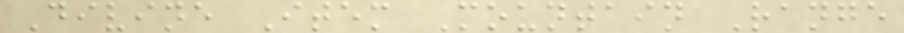Divine Item Mountain Range
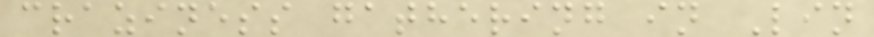craziness gathering in Lin
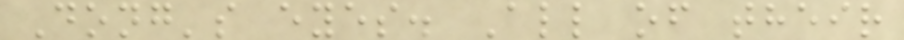Dong's eyes. All of their
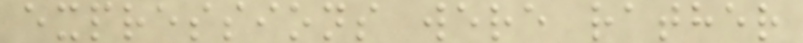expressions were rather
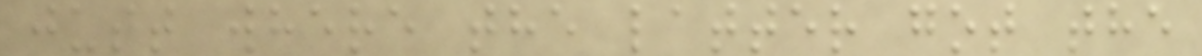just where the latter got the
